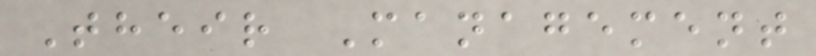Their Management
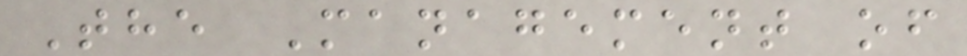The Management of
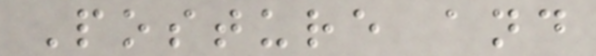Posture and
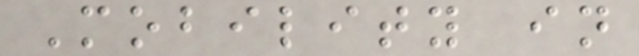Mobility in
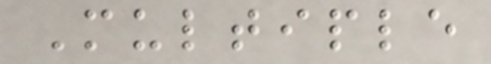Multiple
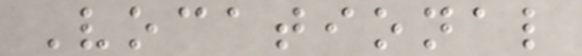Vocational
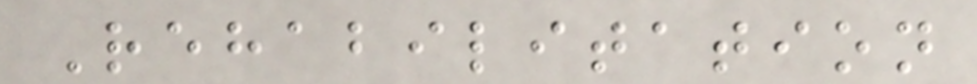Rehabilitation
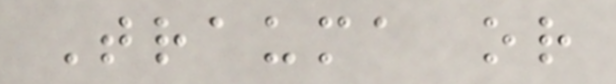Trauma or
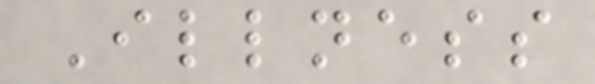Illness
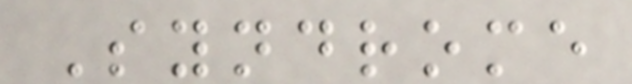Syndrome
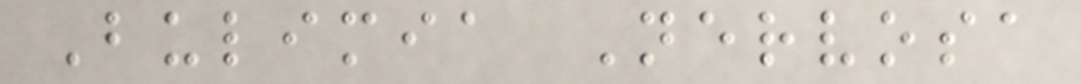Bulimia Nervosa
